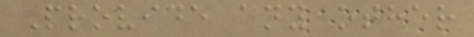Provide any other
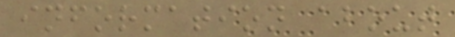information about
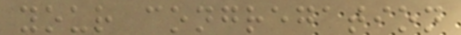your congregation
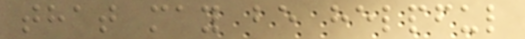that may be helpful
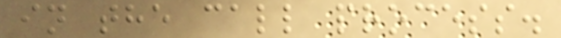in the call process.
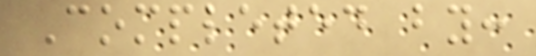Completed by:
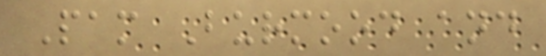Pam Burmood and
